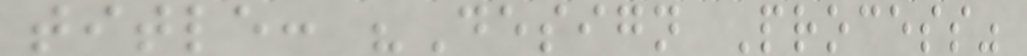title: "Design Process"
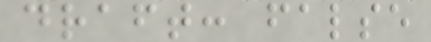draft: false
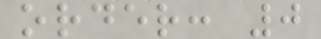order: 0
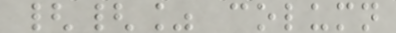{{% column
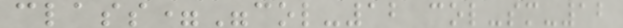class="col-12 col-sm-12
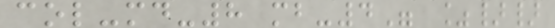col-md-8 mb-4" %}}
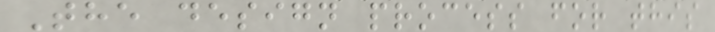The design process for this
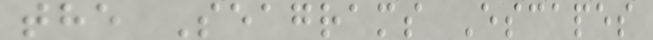the Seagrams Escapes
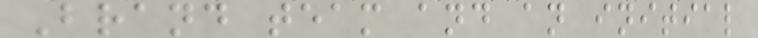Brand team and an initial
